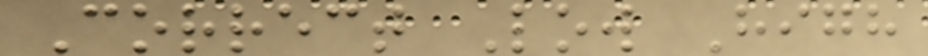Correct Low High
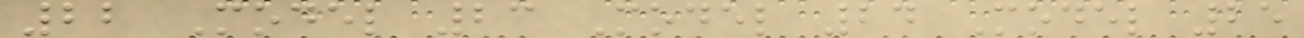22 Model 23 Model 24 Model 25
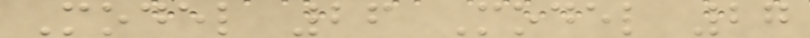Model 26 Model 27
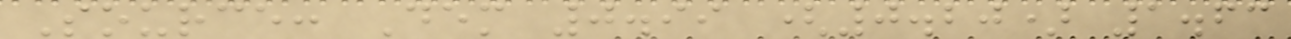Source: Dem 0.99 (0.20) 1.63
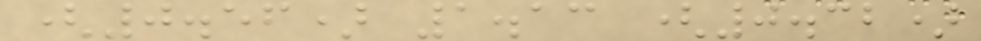(0.56) 1.13 (0.32)
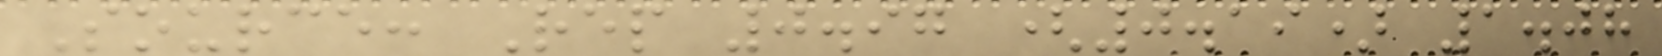Source: Rep 0.97 (0.19) 1.08
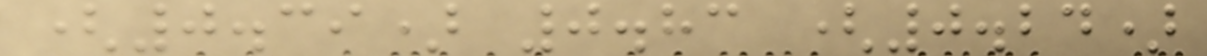(0.39) 0.83 (0.24)
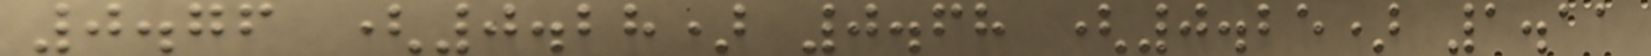0.76 (0.28) 0.68 (0.25) 1.11
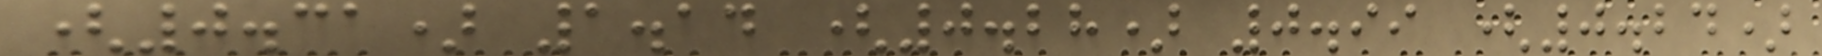(0.31) 1.14 (0.28) 0.99 (0.24)
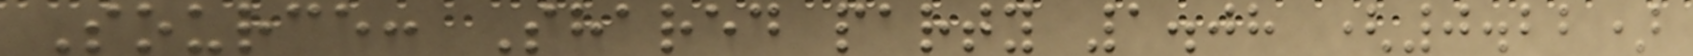Source: Shared party 1.08 (0.22)
